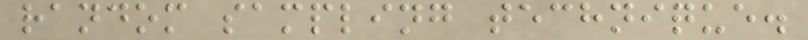random sampling technique.
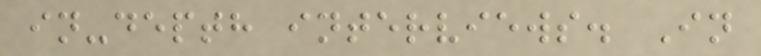in-depth interviews. In
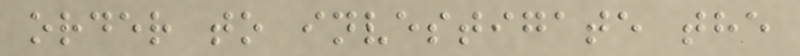order to investigate the
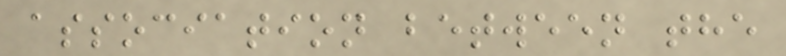association between the
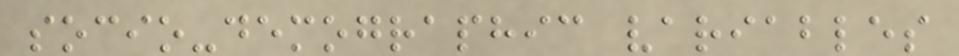socio-demographic variables
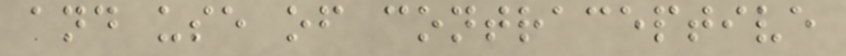and use of contraceptive
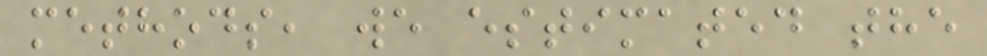methods, we estimated the
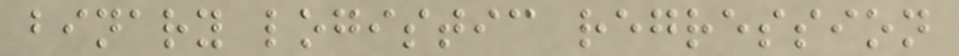binary logistic regression
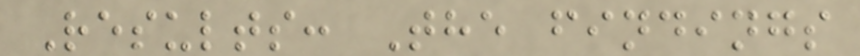Results: The findings
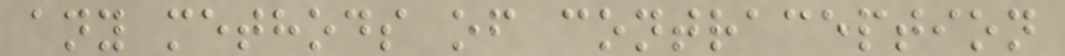any methods of contraception
